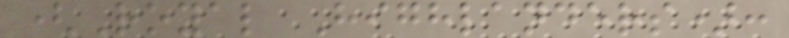(Royal Highlanders):
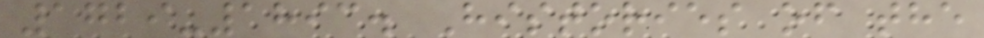1729-1893. Histories of the
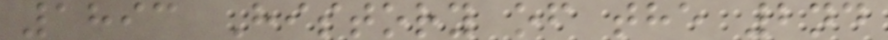1893 History of the 2nd
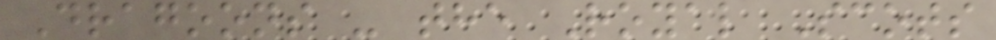Dragoons - the Royal Scots
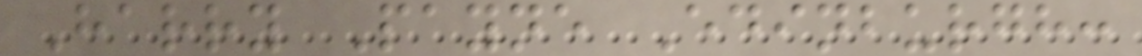Harry Payne Edinburgh:
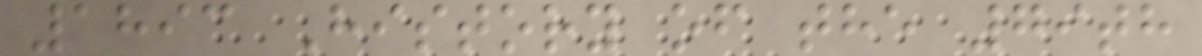1893 History of the 79th
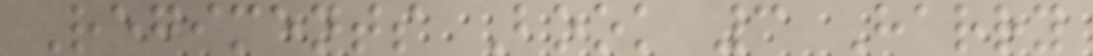Regiments Book 3 Harry
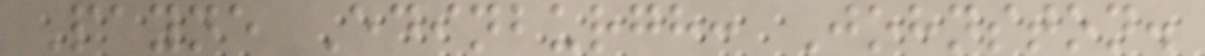Payne Edinburgh: Johnston.
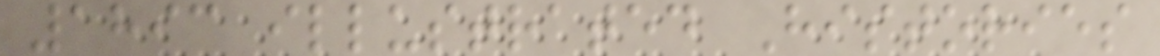1893 illustrated Histories
